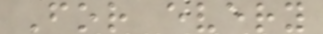For every
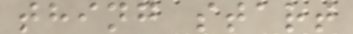thing start
